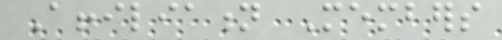Affiliation Members
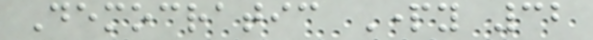Democratic Party 32
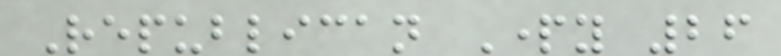Republican Party 26
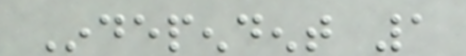Independent 1
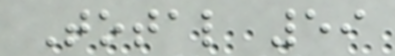Total 59
